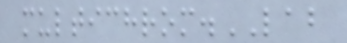multichrom.LAB
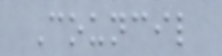Council
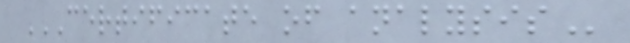CERTIFICATE OF ANALYSIS
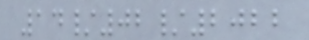14/02/2022
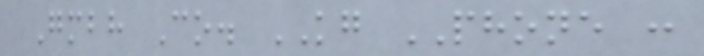Gmbh Co. KG PHONE :
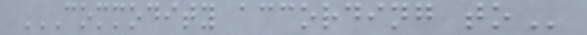COMMODITY ACCORDING TO
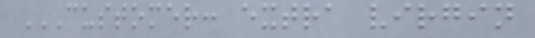CUSTOMER: EXTRA VIRGIN
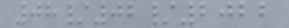08/02/2022
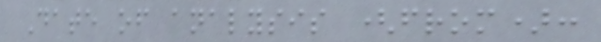Date of analysis (from):
